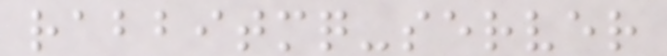rabbitmq-server
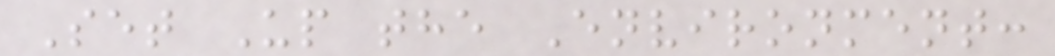Set Up the Environment:
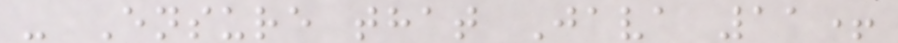- Ensure that Java 11+
